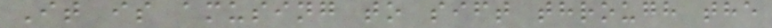It is amusing to sift through the
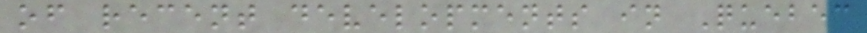of recent developments in Quebec
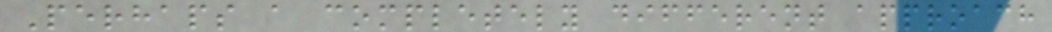Perhaps a completely different approach
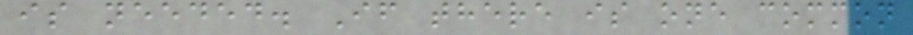is needed. If there is one common
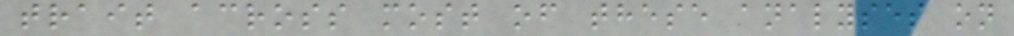trait across most of these analyses on
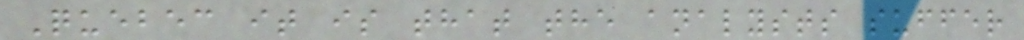Quebec it is that the analysts suffer
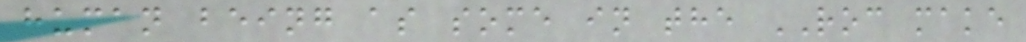human being as some in the ROC make
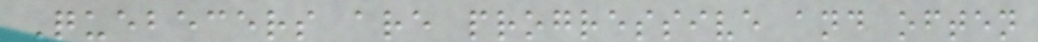Quebecers are progressive and often
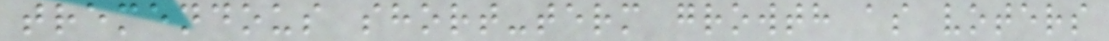tremendous short-term growth as voters
